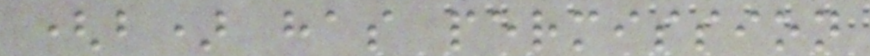(b) has permission
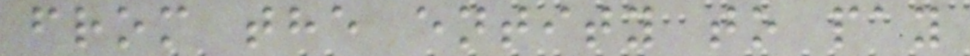from the entity to pay
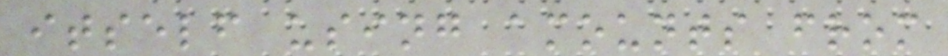itself using amounts from
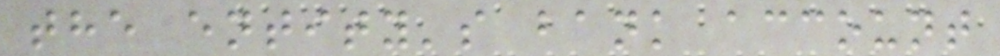the entity's bank account
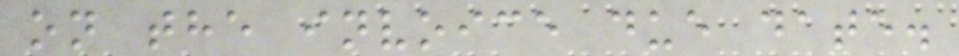on the invoice due date.
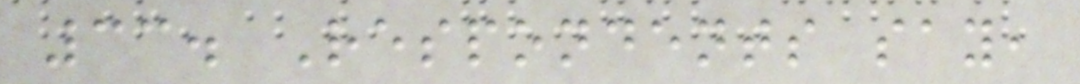33. Respondents say,
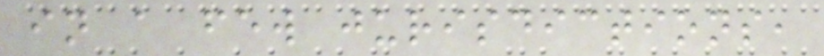in a few jurisdictions,
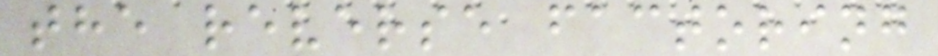the reverse factoring
